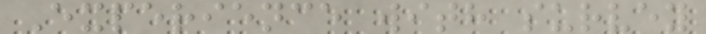Experience with survey
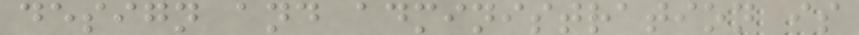design and administration is
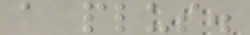a plus.
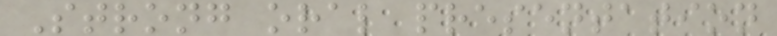Strong oral presentation
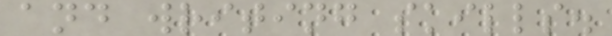and writing skills.
